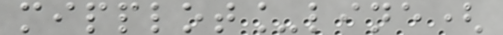mipplot_line(
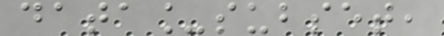data_subset,
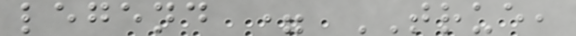legend = TRUE,
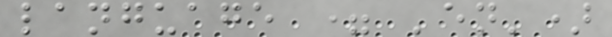language = 'en')
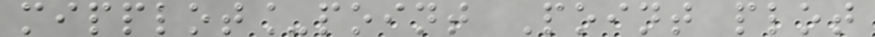mipplot_point Point plot
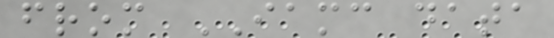from IAMC data
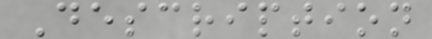Description
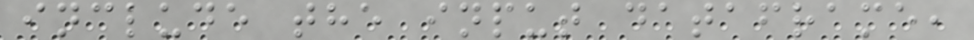include the input dataframe,
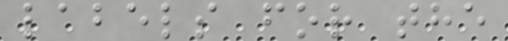labels for the
